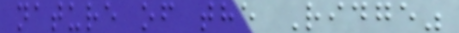nature of the Ridge"
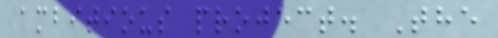ambitious project. The
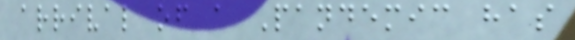arrival of a Pandemic has
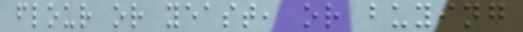flour or yeast, or buying
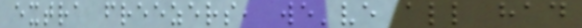extra freezers, we've all had
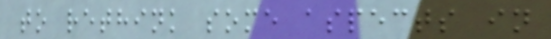to rethink some aspects in
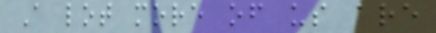A lot more of us are
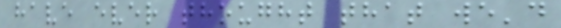have ever thought that we'd
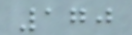170
